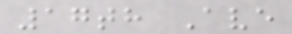17th Ave
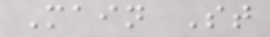Main St
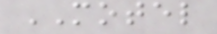MOTEL
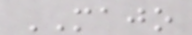MAJO
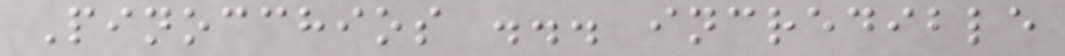Pinocchios ... incredible
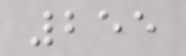255
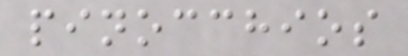pinocchios
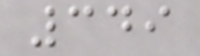349
